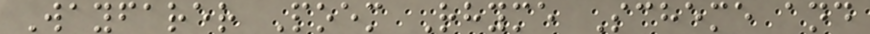Wayfarer Poem Rhyme Scheme and
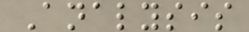Analysis
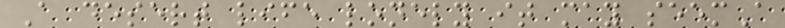A desert life lonely it may seemA
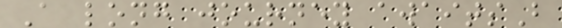A long journey awaitsB
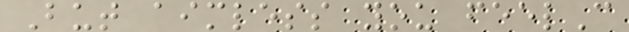But aimless you feelC
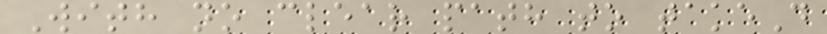With no clear path to takeD
